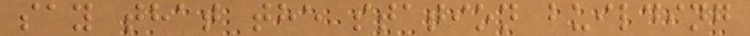say that the station building
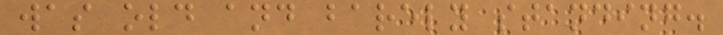was old and barely standing.
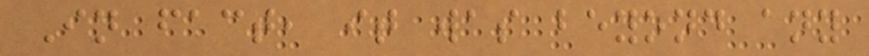In fact, it was beyond any
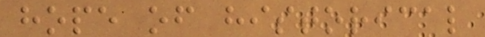hope of historical
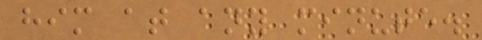him at any minute.
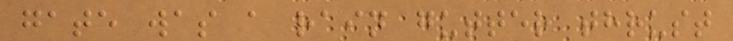gate was a rain gutter thrust
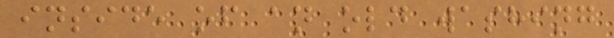inside of an old washing
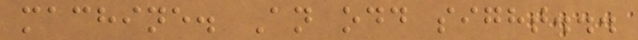machine. An odd sight...
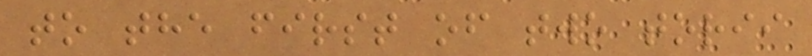to the first of two torii
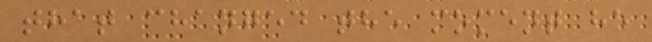that changed the moment he
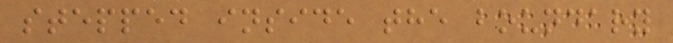stepped inside the boundary
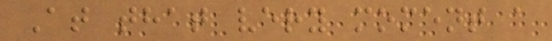At that very moment a
